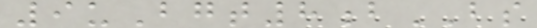9uBgt8bBS
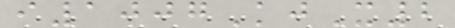i1007KjX2
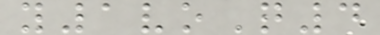y1voQ4
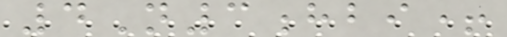4N3hbi+
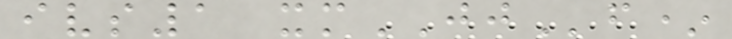ivs1 xmJJf*
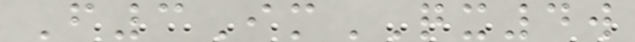F3ImQX4w
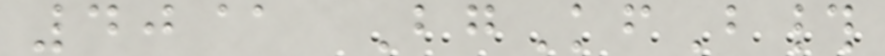40@ BgKfB#
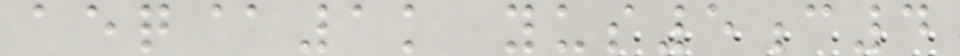aeq@1k yus5c4
